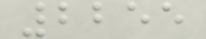2255
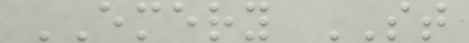EMERY ST
